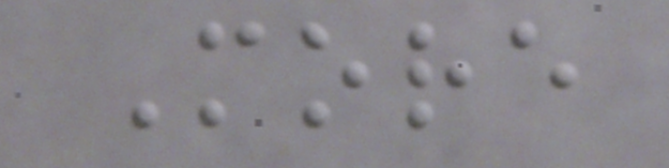More
